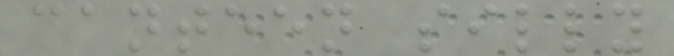canteen silly
